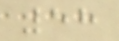58
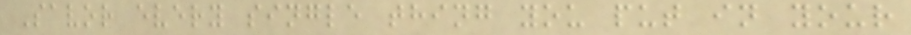Savor every single thing you put in your
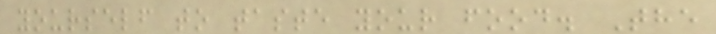yourself to taste your food. The
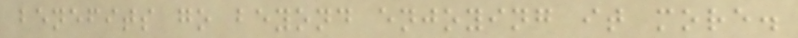benefits go beyond enjoying it more.
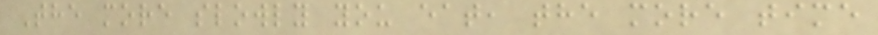The more slowly you eat, the more time
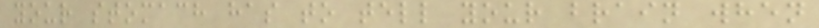your stomach has to tell your brain when
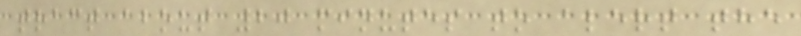tract about 20 minutes to alert the
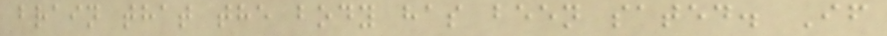brain that the body has been sated. If
